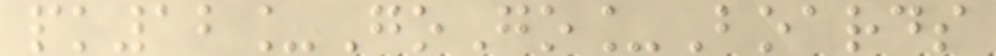pk12_GoGo_Boards
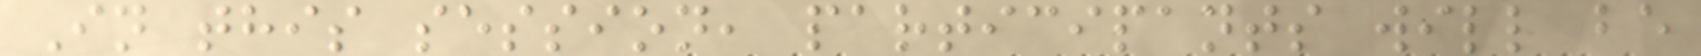In this session, participants will be
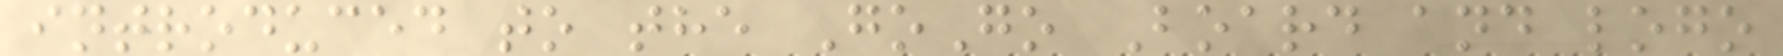introduced to the GoGo Board and logo
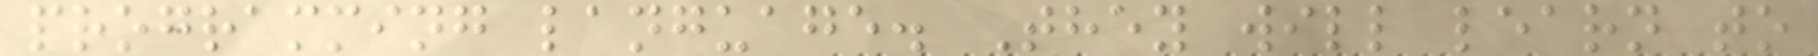programming language. They will learn to
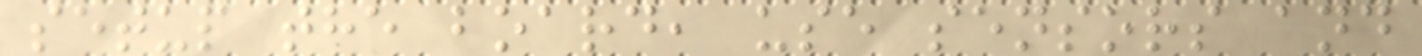setup the board, use sensors and
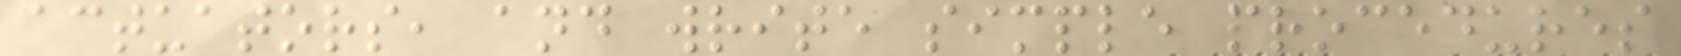actuators, and write simple procedures
